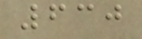630
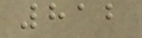812
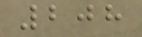208
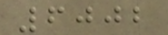6002
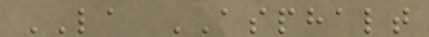LA ASPHALT
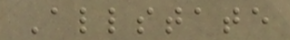Allstate
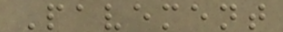Pavement
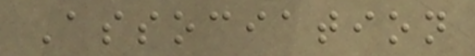Association
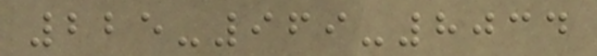225-969-8034
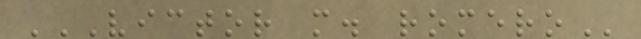VICTOR M. ROMERO
